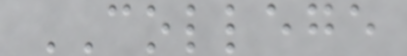COLLEGE
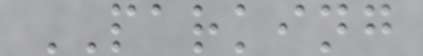PARKING
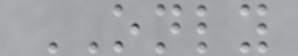ONLY
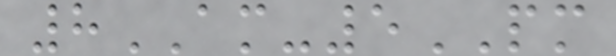8AM-5PM
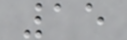15
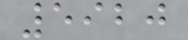5920
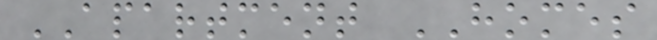APARTMENT HOMES
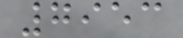7953
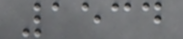1534
